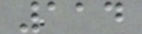114
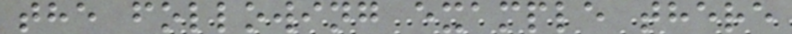the following example there
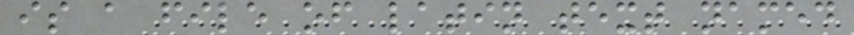is a file of latin text named
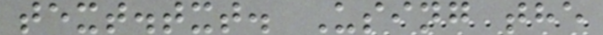text.txt. Using the
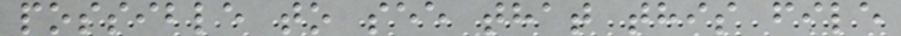possible to see that this file
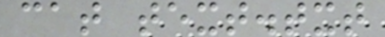cat text.txt
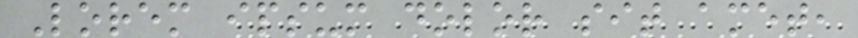Lorem ipsum dolor sit amet,
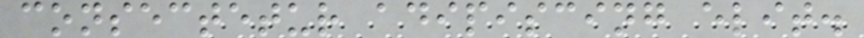consectetur adipiscing elit.
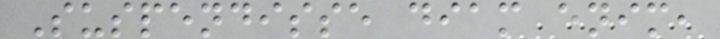Suspendisse diam enim,
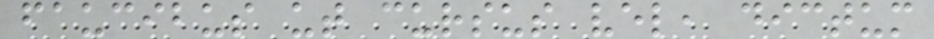faucibus ut cursus vel, dictum
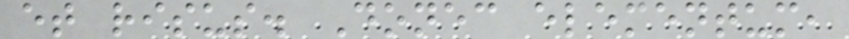et risus. Donec elementum,
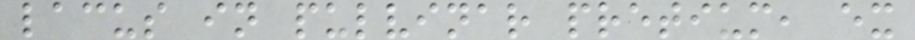lacus in pulvinar pretium, ex
